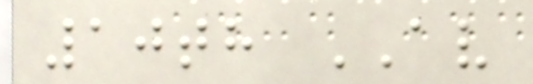10th AV
